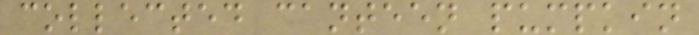collected canteen pumpkin
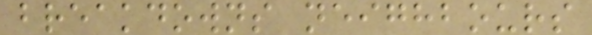breakdowns neighbours
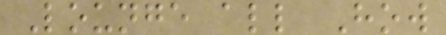Lounge all How
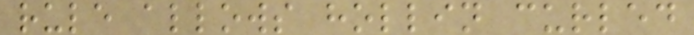rule allows hollin curled
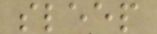sleep
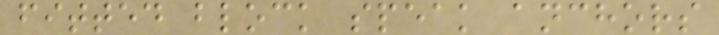fitted block speak anchors
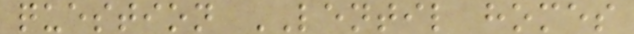question LENTIL homes
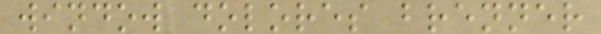window dolores brenner
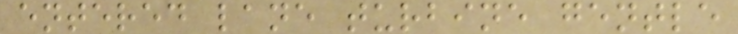entered lane turbine gentle
